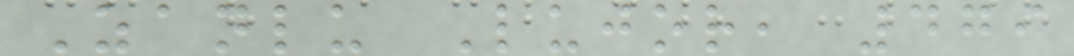Zanlu Lujor, 479
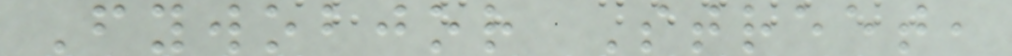Fywobjor Street,
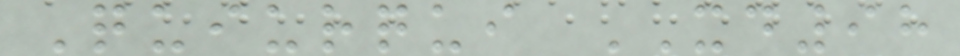Quiurqui XD98
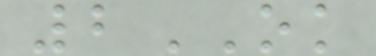2OK
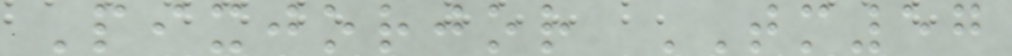Pixjorjor TM57
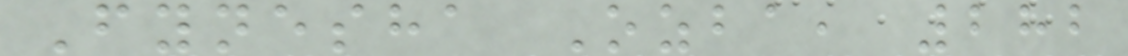Fynesha Ozba, 282
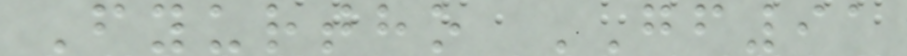Fyurtho GF91
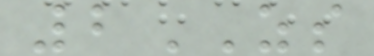2ZS
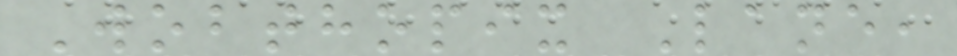Wobthopix Lane,
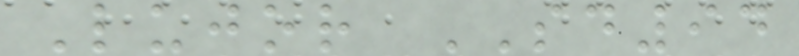Lujor SD94
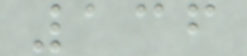136
